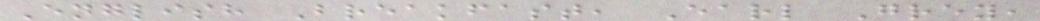English Breakfast, Earl Grey,
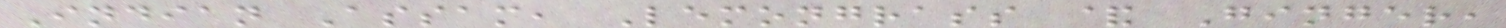Indian Assam, Lemongrass & Ginger,
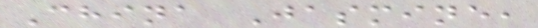China Jasmine,
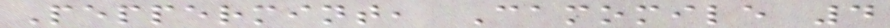Peppermint, Camomile 4
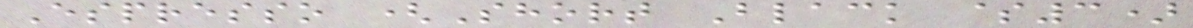Espresso (Short Black $3)
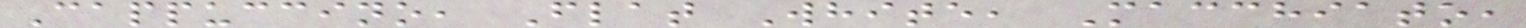Cappuccino, Flat White, Macchiato,
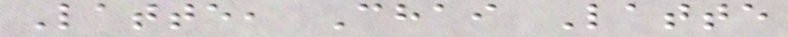Latte, Chai Latte
